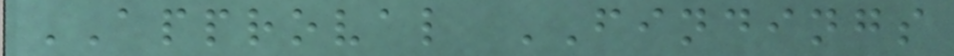APPROVAL FINDINGS
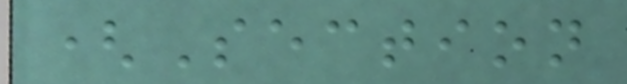(Section
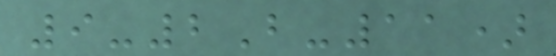9-2B-11)
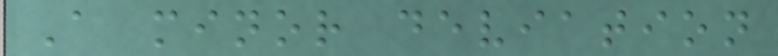A minor deviation
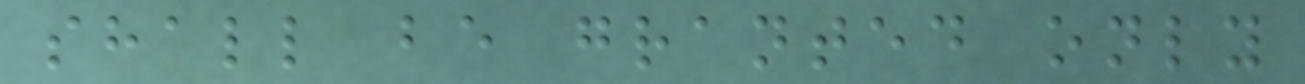shall be granted only
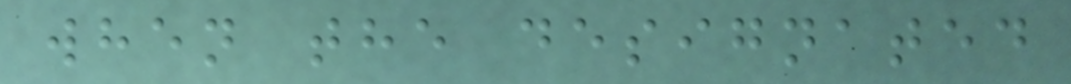when the designated
